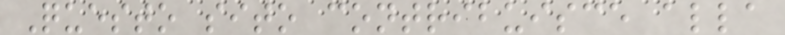Questo sito contribuisce alla
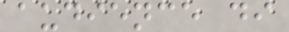audience di
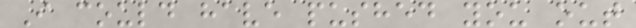I could have pushed you out
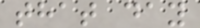that day
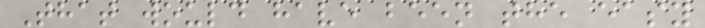That would have been the easy
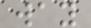way
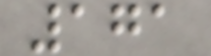171
